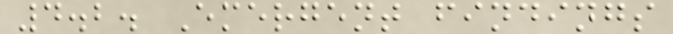4.2. Emergent findings
